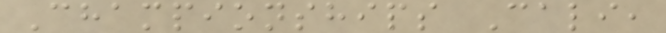Championships Cali,
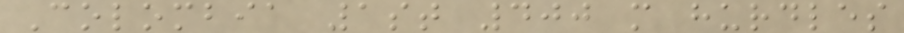Colombia 1st 400 m hurdles
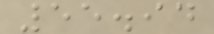55.94
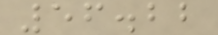56.22
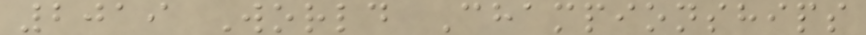2019 World Championships
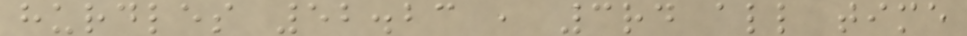hurdles 52.23 , 3rd all time
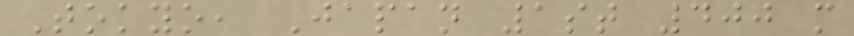Tokyo, Japan 1st 400 m
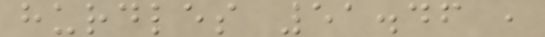hurdles 51.46 ,
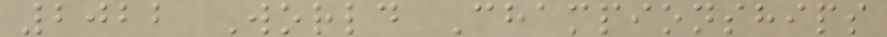2022 World Championships
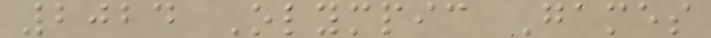2024 Olympic Games
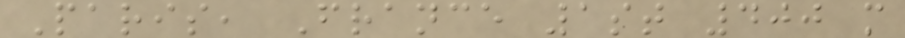Paris, France 1st 400 m
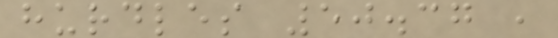hurdles 50.37 ,
